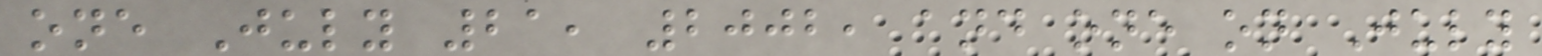one July 21, 2002, and one on July
